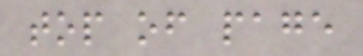top of page
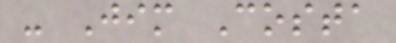- Jim Costa
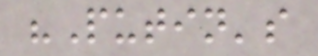"Putin's
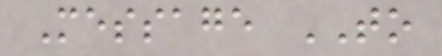Message TO
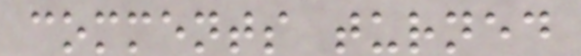comments turned
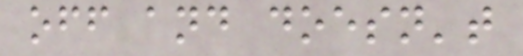off and doesn't
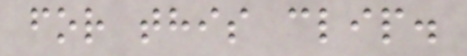for this clip.
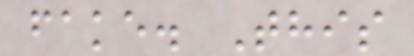fake. This
